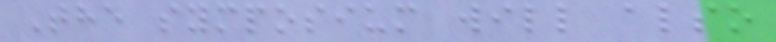The symposium will also
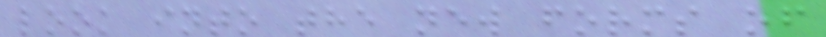look into the new forms of
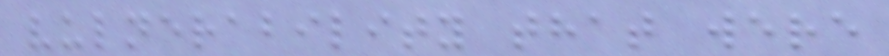vulnerability that were
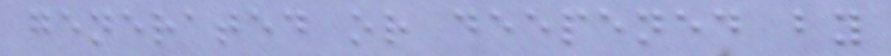generated or deepened by
